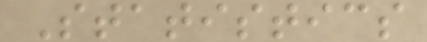Statistics
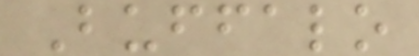Buffalo
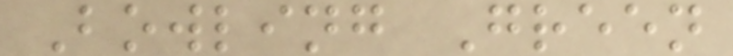Bowling Green
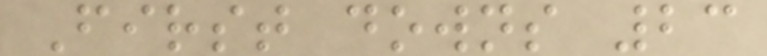First downs 23
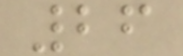26
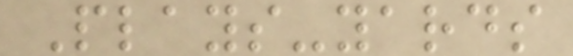Plays-yards
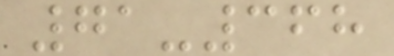71-368
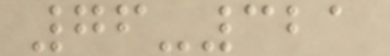76-321
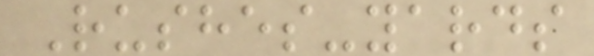Rushes-yards
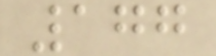177
